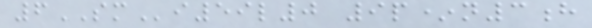6SMi59l0 9p*n3h
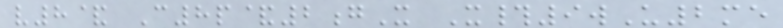v8& C8p&2gX X#9wU2me
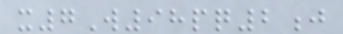x7W98pq2j
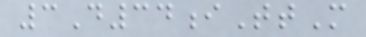3D34iTtM
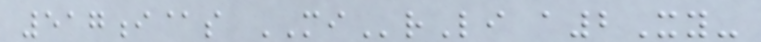517i@s MIrLi a2Xy-
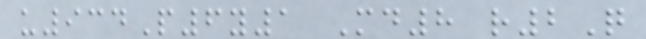u934P6y1 Md8 r2Q
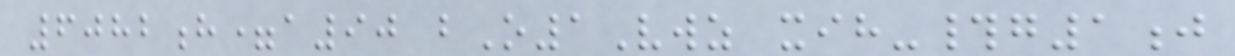6082h=a90 bO1Vwz xih-#g1j
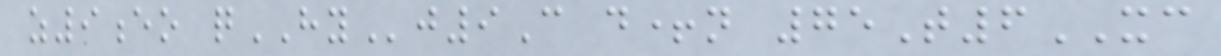z9eo qHYj9C d+n 75T6XC
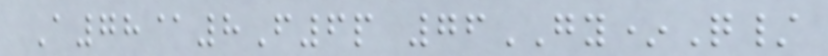A78@8F6p 76GY*Q/
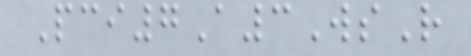Pci7A3WsR
